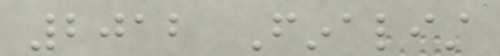2012 Finalist
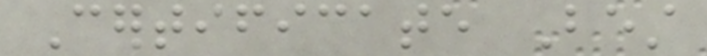Certificate Best
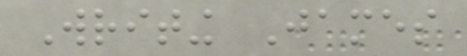Writing James
